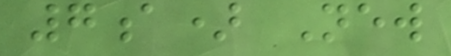7a) New
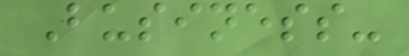Business-
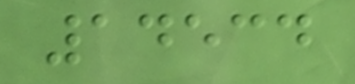14534
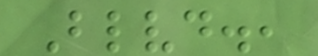Blvd.,
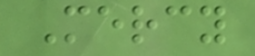Mercy
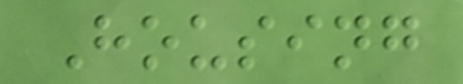Housing
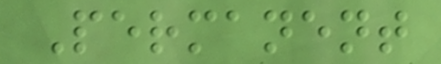Permanent
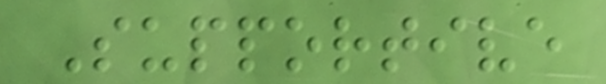Supportive
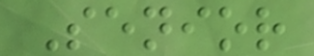Senior
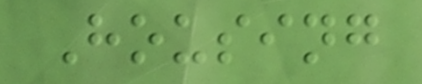Housing
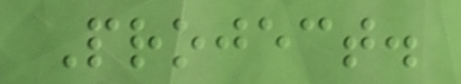Project.
